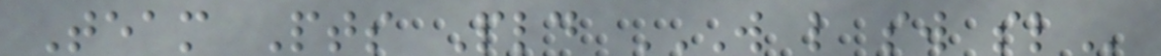Team Pts Pld W L SW SL
